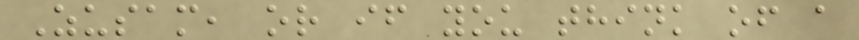Zusam, or if you think of a
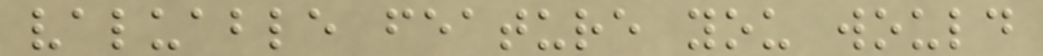valuable feature you would
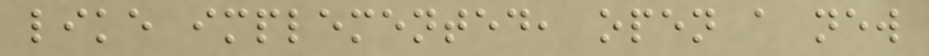like implemented, open a new
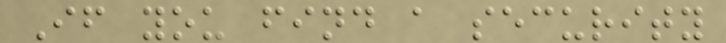If you find a security
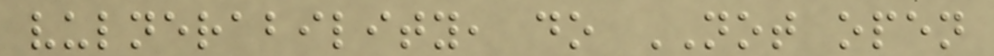vulnerability, do NOT open
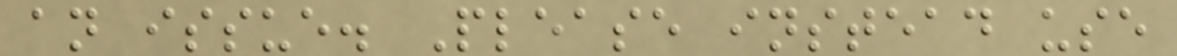an issue. Please instead use
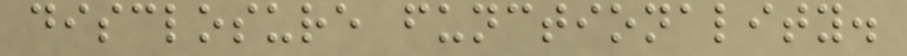disclosure functionality.
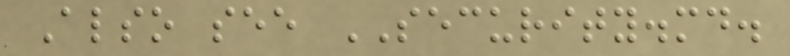Also see SECURITY.md.
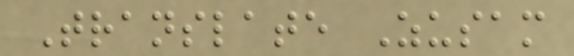Translate Zusam
